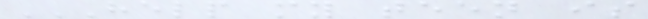HELP MY TEEN IS
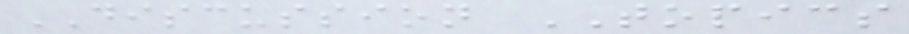DISCUSSION TOPICS
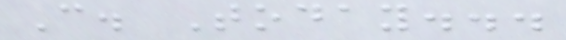C. Today...
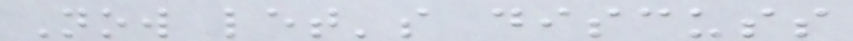Now let's discuss
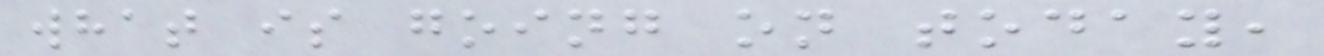what is going on today,
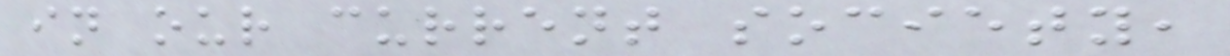in our current society,
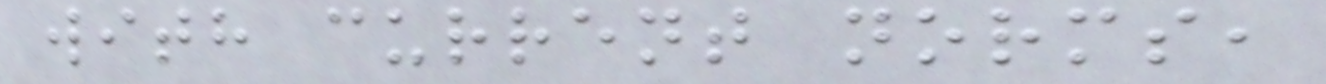with current norms,
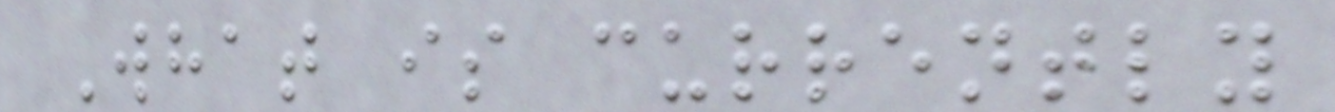What is currently
